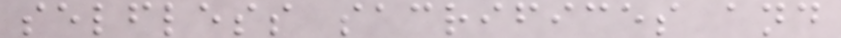selfless sacrifices and
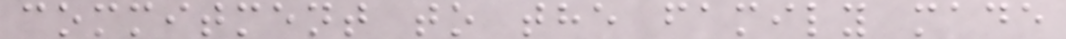commitment to the family made
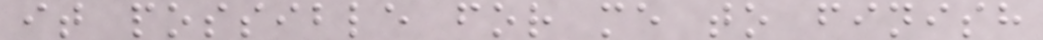it possible for me to finish
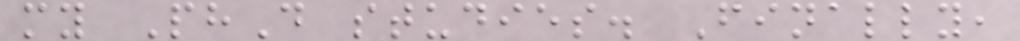my PhD studies. Finally,
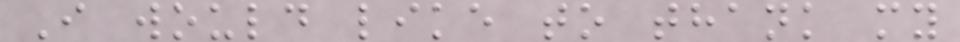I would like to thank my
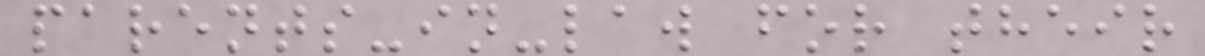parents-in-law for their
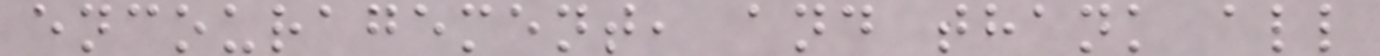encouragement, and thank all
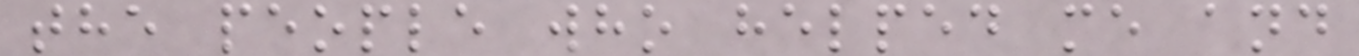the people who helped me and
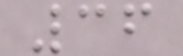36
